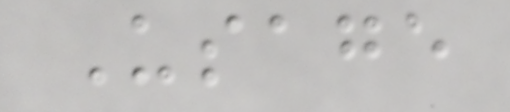Usage
